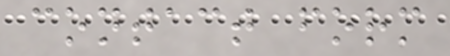contact form
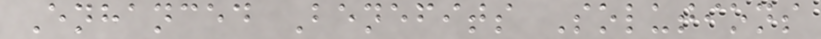Enhanced Benefits Solutions
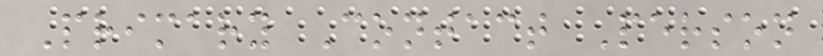Primary Contact Person
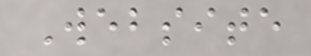Website
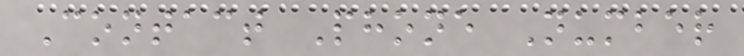Contact Phone Number
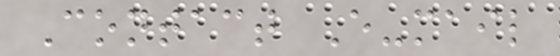Contact E-mail
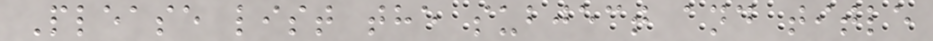Please list the subject and title
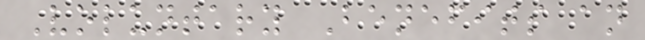Voluntary Benefits an
